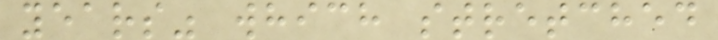years" which stretched
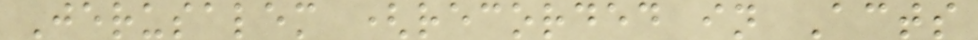Jerusalem (recorded in Acts
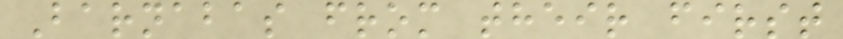Barnabas from their first
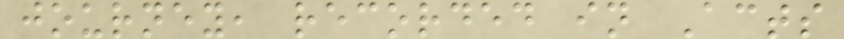journey, recorded in Acts
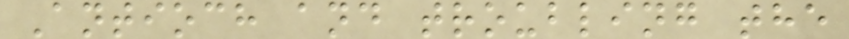Antioch and troubling the
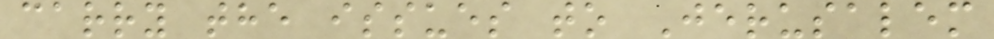carry the issues to Jerusalem
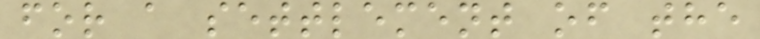for a settlement of the
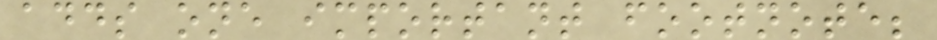adds one important footnote;
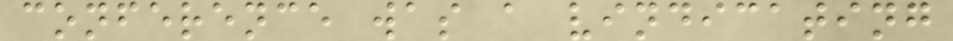conference was a vindicating
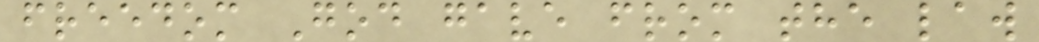freedom God gave from the law
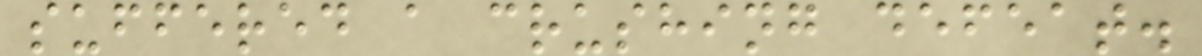suffered a crushing defeat.
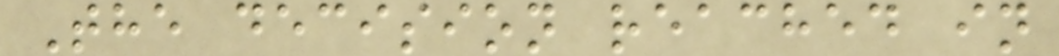The decision reached in
